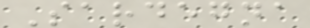Sardegna
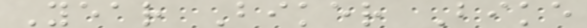Year Biker Bike
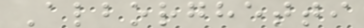Alborghetti
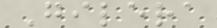Gilera
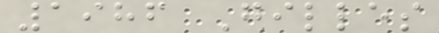1986 Gilles
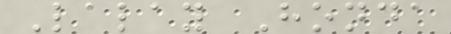Lalay Honda
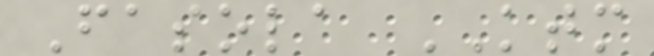Fasola KTM
